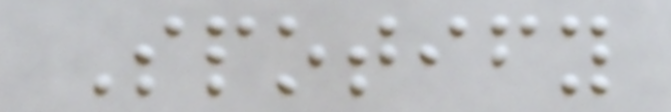Spotify
